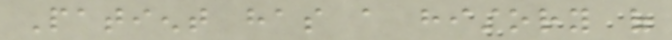Patient has a history of
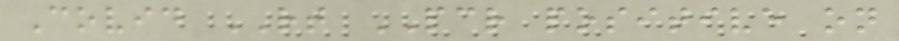Covid RT PCR positive on
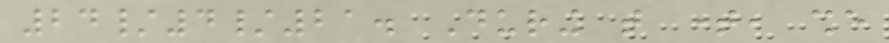24/4/21. During that time, she
